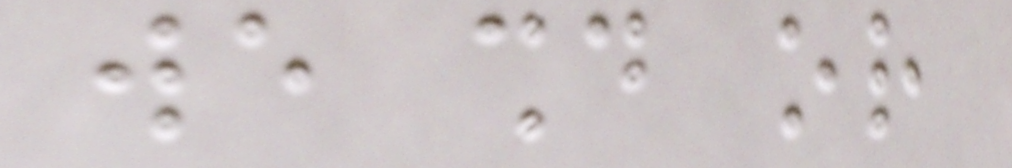we should or
